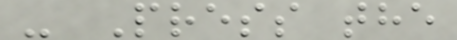- Press the
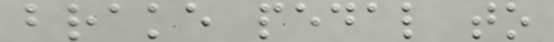brake pedal to
